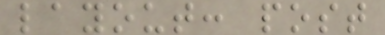layout: post
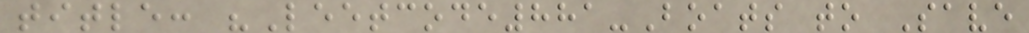title: "Leetcode881-Boats to Save
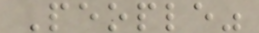People"
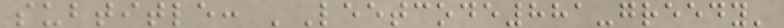subtitle: 'Leetcode881-greedy'
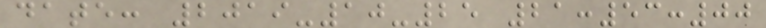date: 2019-10-25 21:53:00
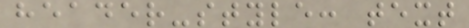header-style: text
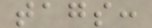tags:
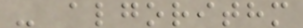- algorithm
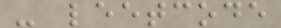- leetcode
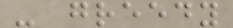- greedy
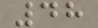48
